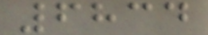6834
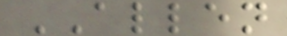ALLEN
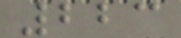223
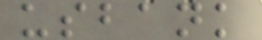usbank
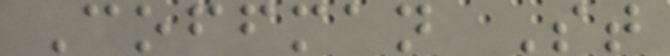Coffman St
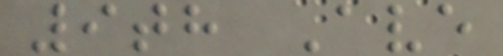9th Ave
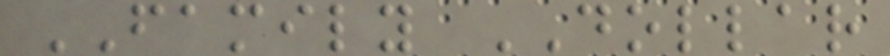FAMILY DOLLAR
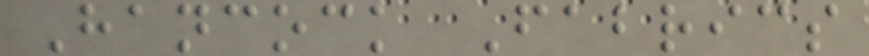Hancock Fabrics
